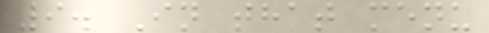9. In that menu
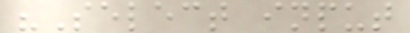"Select input
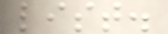list.
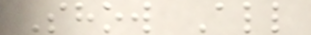Show All
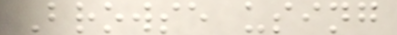Browse using
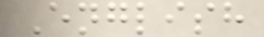English
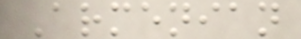Armenian
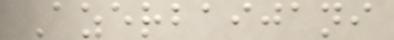Azerbaijani
